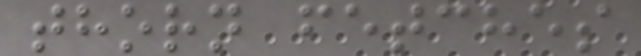thorn fetches
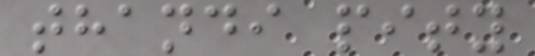thandi pity
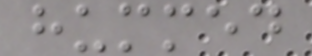hummed
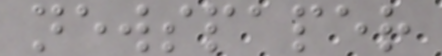newspaper
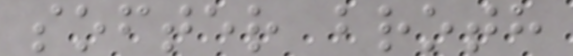softer broth
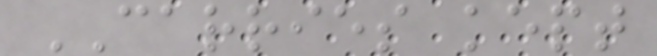CARRIES kept
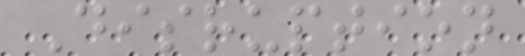Disruption
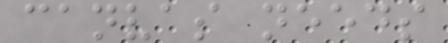canvas needs
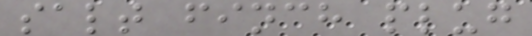salt finch plug
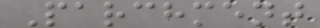Parchment
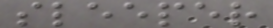sleeper
